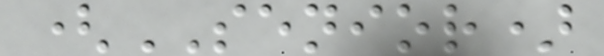(SENIOR)
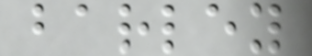barley
